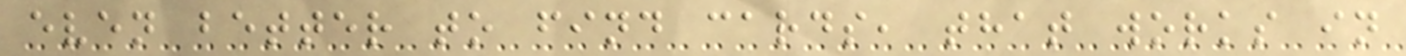even better to find cards, that works in
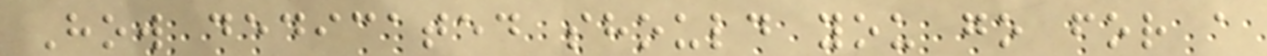How dedicated should you go for a
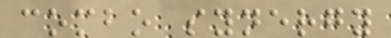combo synergy
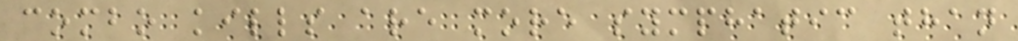combo kills are more symphatic than
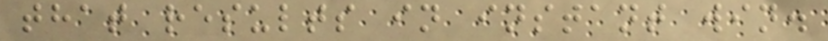that results in instant win.
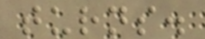turns.
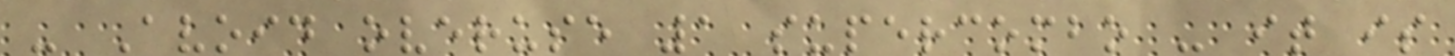- Avoid overuse 1 supercombo - it is
